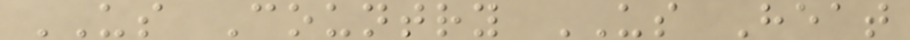US Country US Heat
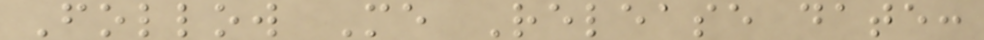Follow Me Release date:
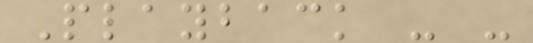Playback - -
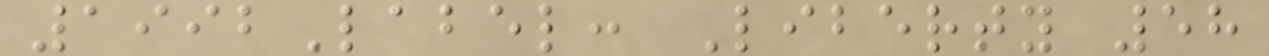1992Label: Liberty 58
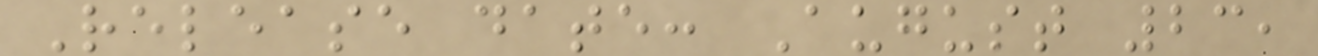Release date: August 23,
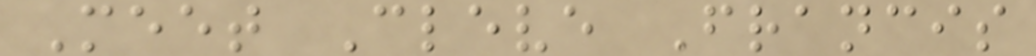Meet Cleve Francis
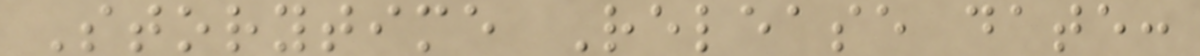Storytime Release date:
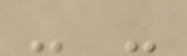- -
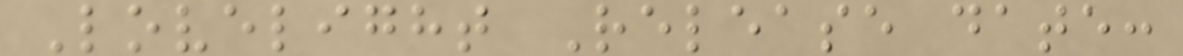Lovelight Release date:
